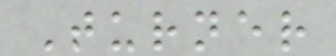Turner
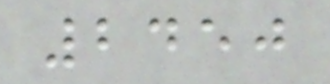2450
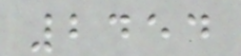2454
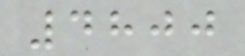4800
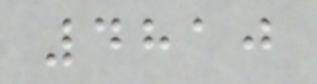4810
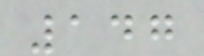147
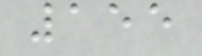155
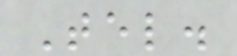Tel.
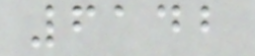6142
